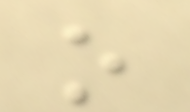o
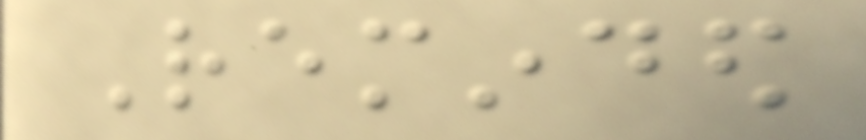Reminded
